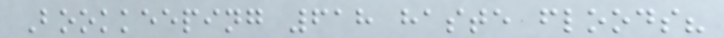Bookkeeping 618 haste floods?
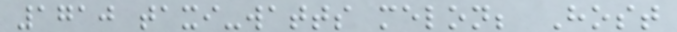1710 taxi-watts melon; Host
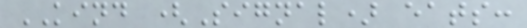KIND (Signal) eats:
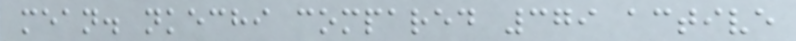mean. nkechi compared 379 active
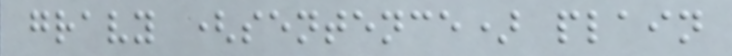gravy (sentence) plain
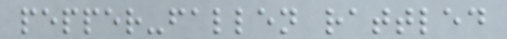pepper-fallen rattled
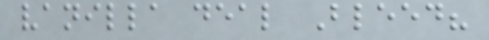vanilla deal Bleed?
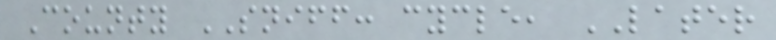County SNIFF: cycle, LATER
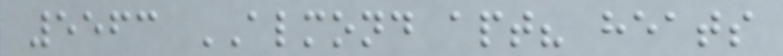5563 ALMOND apt? heats
